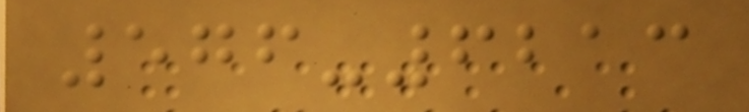576-6213
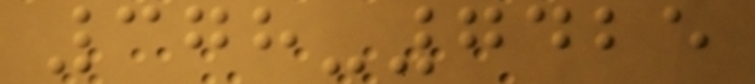378-7425
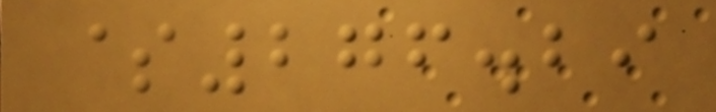$276.29
